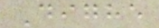Dighe
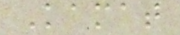Kamat
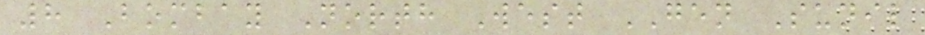8 Bombay North West GEN Sunil
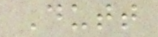Dutt
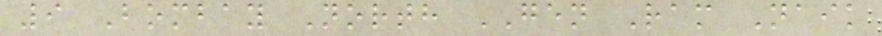9 Bombay North GEN Ram Naik
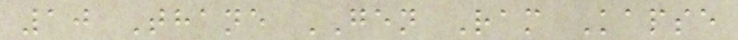10 Thane GEN Ram Kapse
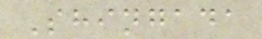Shingada
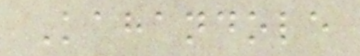Kahandole
